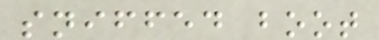sniffed boot
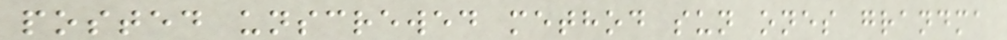posted unscrewed method sun ones grandma
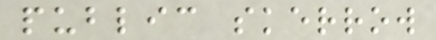public skerrow
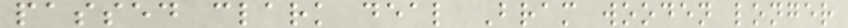passed clark deal Bram wooden longer
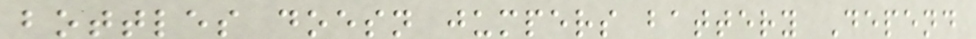bottles doesn jumpers battery Depend
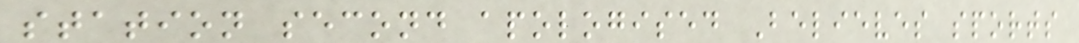station second apologised Believes sports
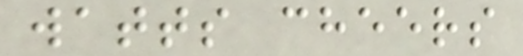watts cheers
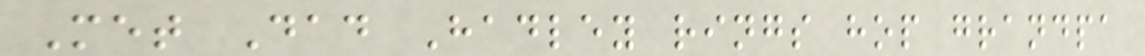Met Dad Hadley rings hop grandpa
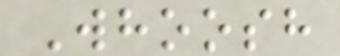Whoosh
